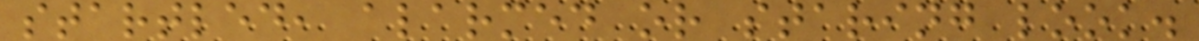startled, alarmed or staring look.
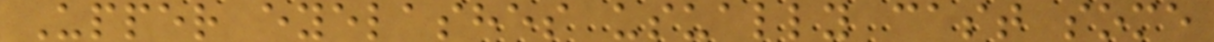Upper eyelashes usually cast some
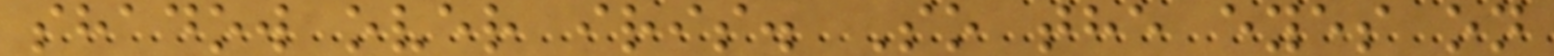shadow over iris. So the eyes on
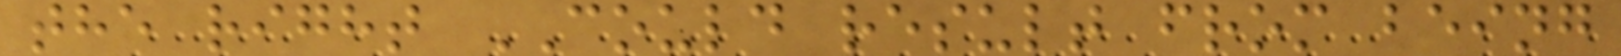the right COULD result from being
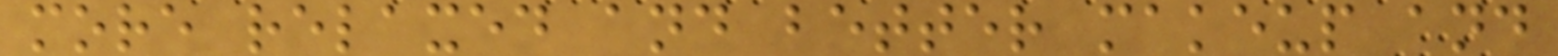more relaxed and better makeup and
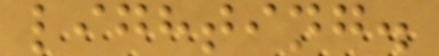lighting.
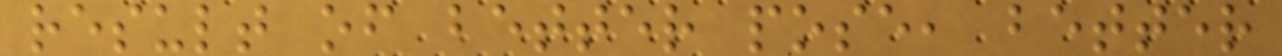result of better pose, better
